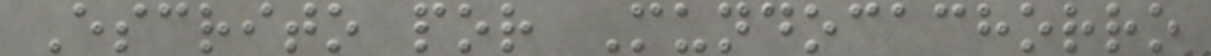Escrito por Mundocachorro
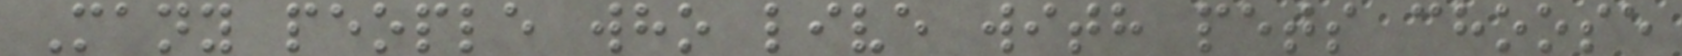Many people who live with pets choose
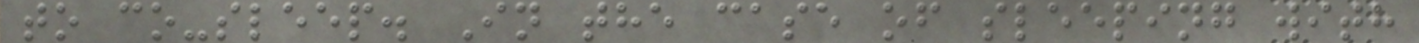to co-sleep. In the case of sleeping with
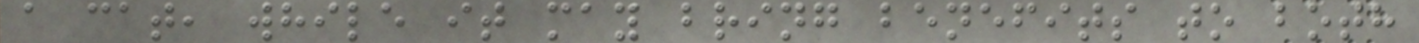a cat, while it may bring benefits to both
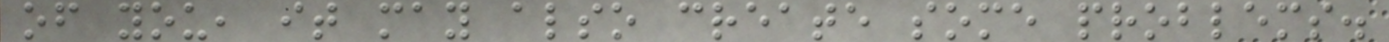of you, it may also create some problems.
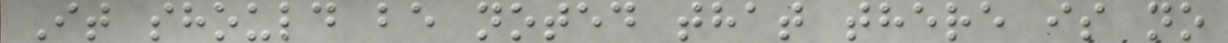It should be noted that there is no
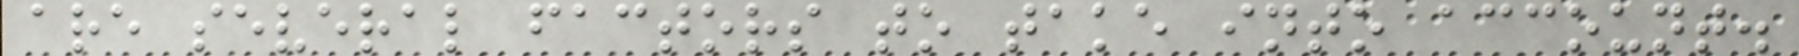are several factors to take into account.
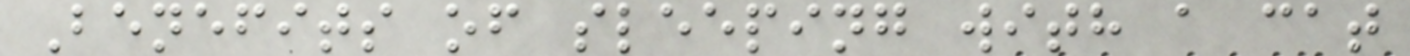Benefits of sleeping with a cat
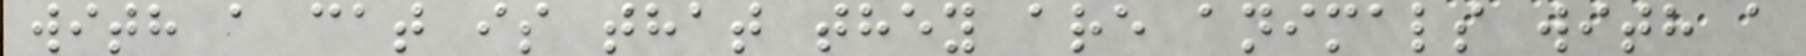with a cat is that they are animals with a
